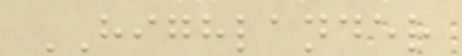HIGHLANDER
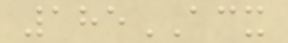185ACX
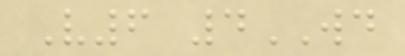V6 4WD
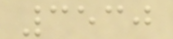3530
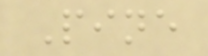Pine
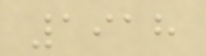1918
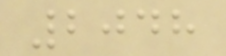2048
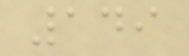149
